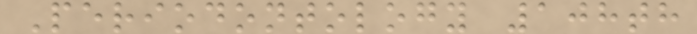Periodontology 108th
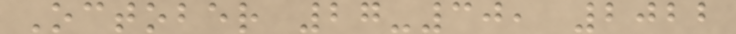October 27-30, 2022
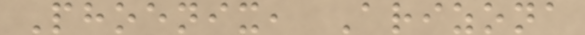Phoenix, Arizona
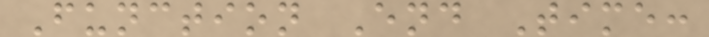Function End Time:
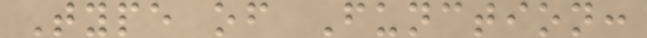Type of Function:
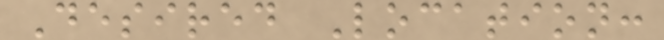Desired Location:
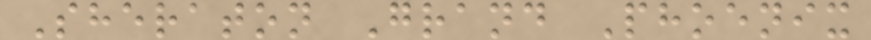Sheraton Grand Phoenix
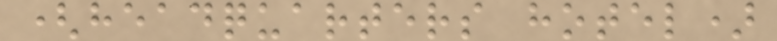(headquarters hotel)
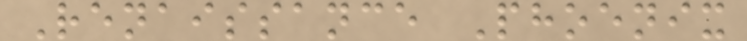Renaissance Phoenix
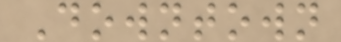Downtown
